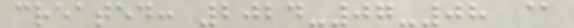created: 2024-07-08 @
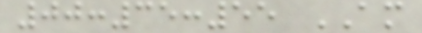00:35:55 AM
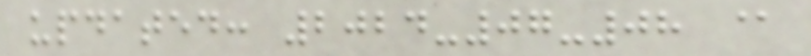updated: 2024-07-08 @
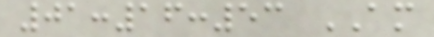01:16:53 AM
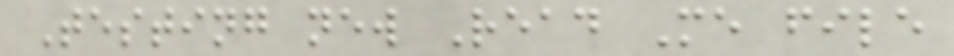Testing new Read Me file
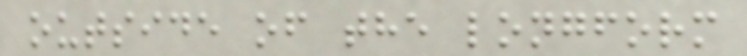outside of the longform
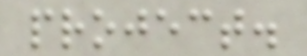project.
